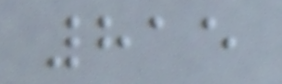815
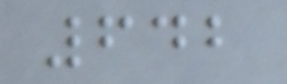642
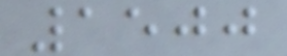1500
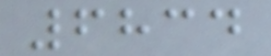6834
